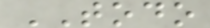TODO
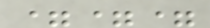===
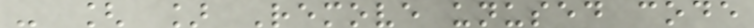- [ ] Remove unused code
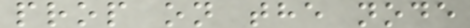prop on the node
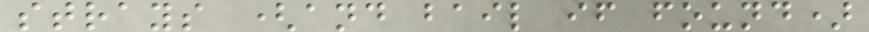strays (and bail if found)
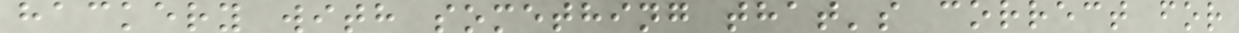hackery with something that's correct for
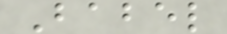Babel
